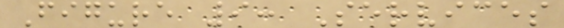Figure 9: Services
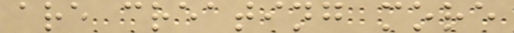are creating more
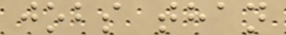jobs than
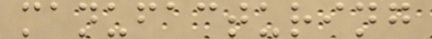manufacturing
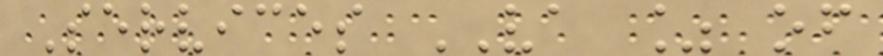Services VA % of
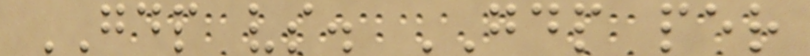GDP vs. GDP per
